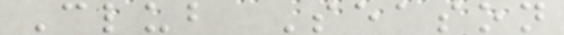Club Season
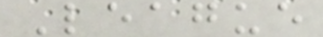League
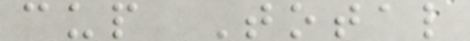cup Total
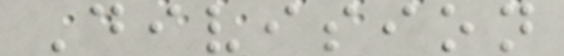Division
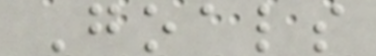Goals
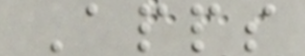Apps
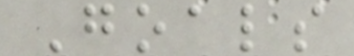Goals
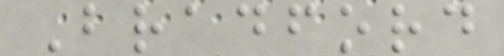Bradford
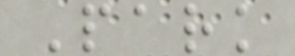Park
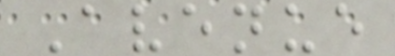Avenue
